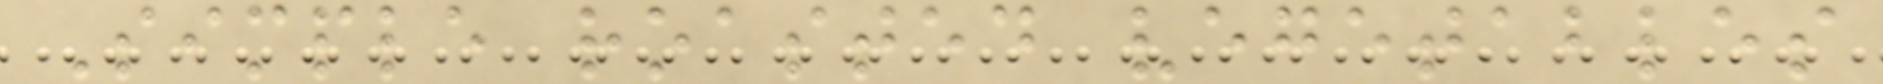Simple roasted vegetables
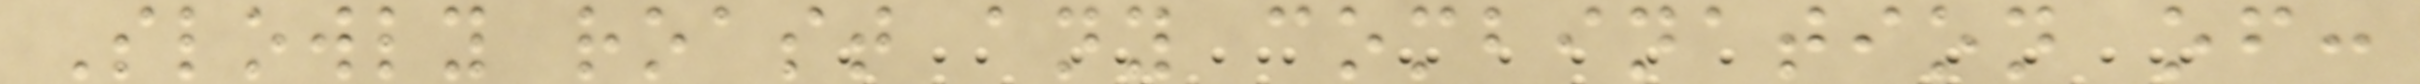Slowly roast any combination of:
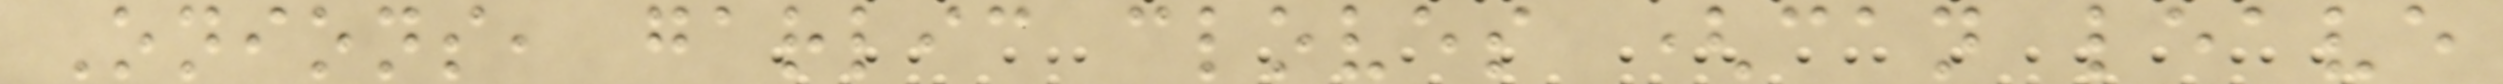Onions, garlic cloves (can leave
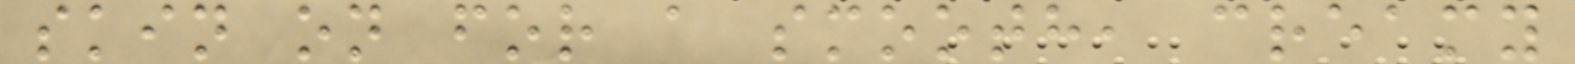skin on for a smooth, creamy
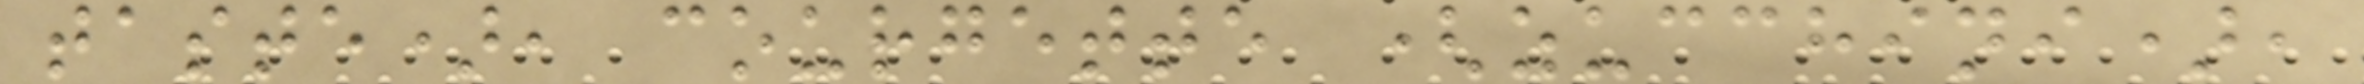taste), courgette (zucchini),
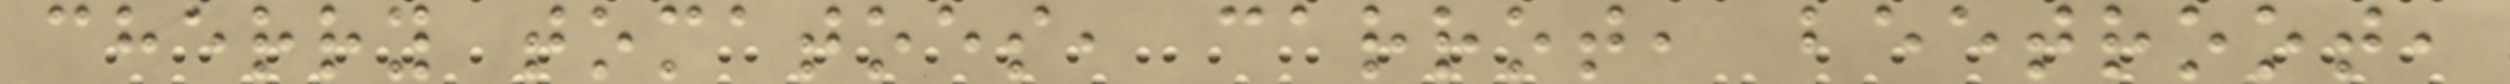cherry tomatoes, carrot, beetroot,
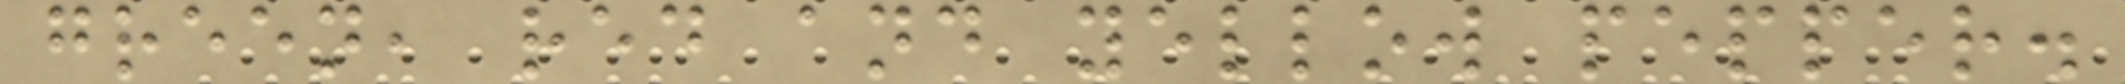green, red and yellow pepper.
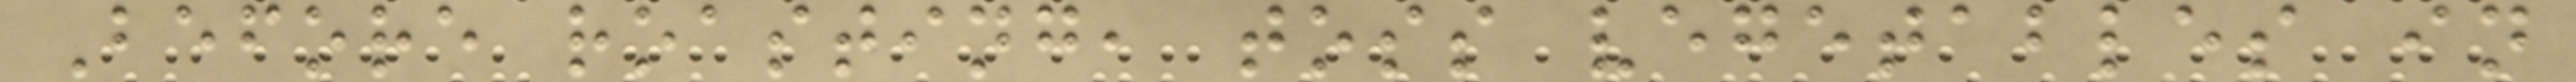Before roasting, toss vegetables in
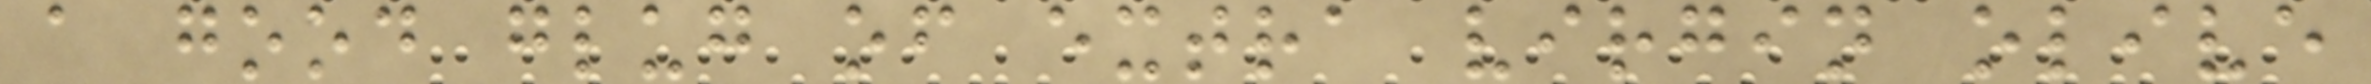a good glug of extra virgin olive
